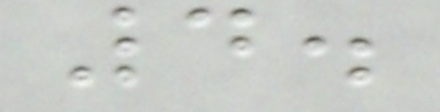4.
